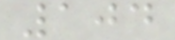104
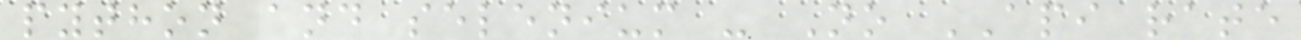python and selenium - No API rate
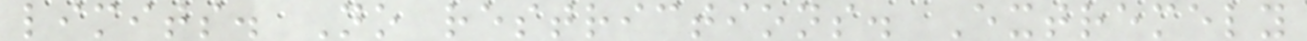limits. No restrictions. Extremely
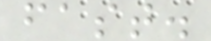fast.
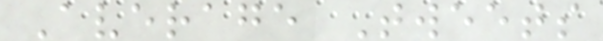Average Tweets
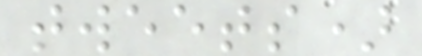tweets)
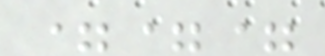===
